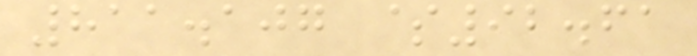811.107 $92.61
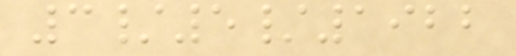3/5/1922
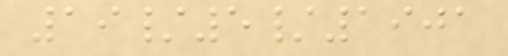19/5/1901
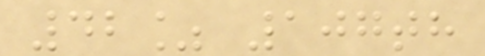42% 107th
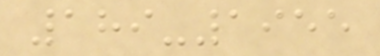189-1955
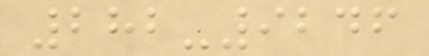282-9246
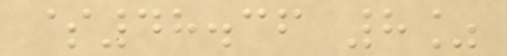$48.36 8%
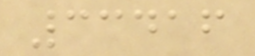33416
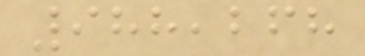988,268
